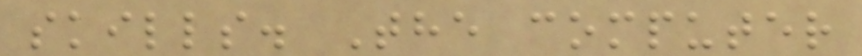skills. The computer
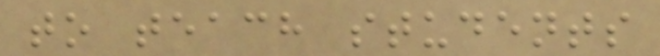to teach students
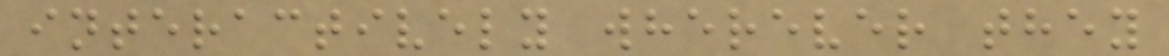interactively wherever they
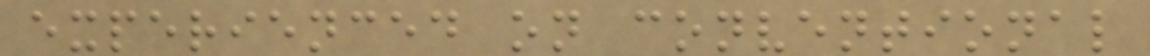experienced on conventional
